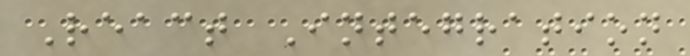React Integration
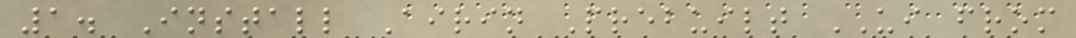1. Install Airin Prebuilt UI from
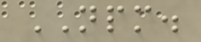NPM.
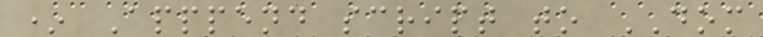* Apppend script to DOM
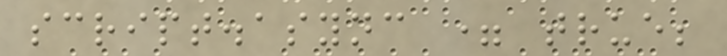script.async = true;
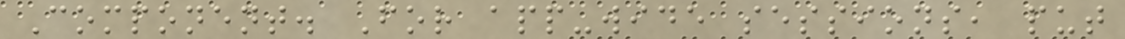Component. For app-wide sessions, put
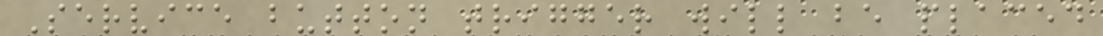Service button trigger will be placed
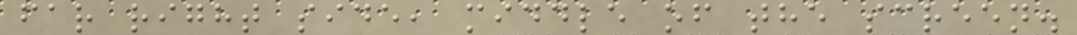far right side, middle of the screen.
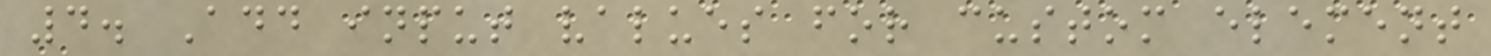4. Add input values for custom element
